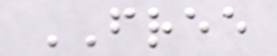FREE
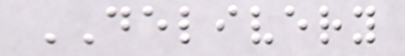DELIVERY
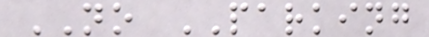NO PARKING
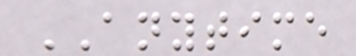ANYTIME
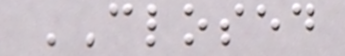CLOSED
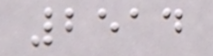2514
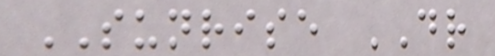SUNRISE DR
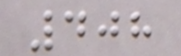408
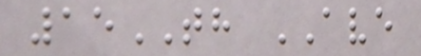15TH AVE
